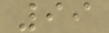99
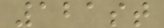121st
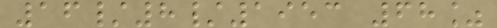16/8/1953 68%
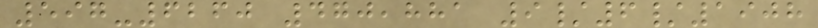597-6260 470,881 9/6/1908
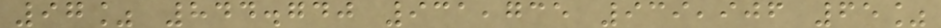97% 844.740 931,735 939,906 65%
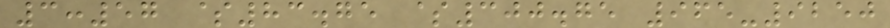3:57 $83.75 $300.75 965-9250
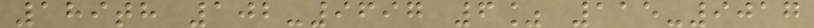189th 102-9697 6% 115-9017
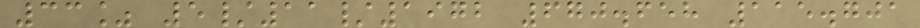33% 5/11/1972 670.658 115.701
